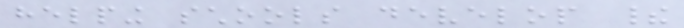helping schools develop their
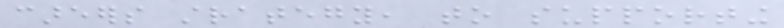careers strategy, to supporting
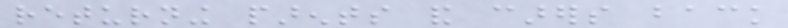returning parents and carers back
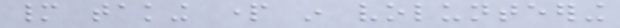many taking part in volunteering
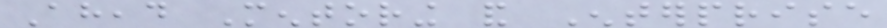Ahead Mentoring and Enterprise
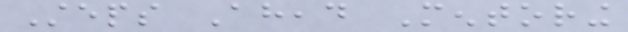Steps Ahead Mentoring
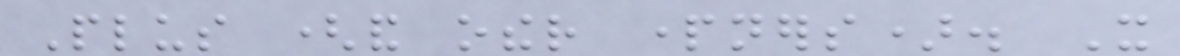Plus (and other partners). It
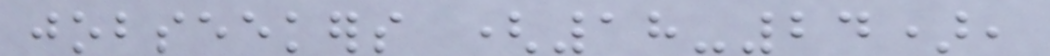jobseekers (18-24),
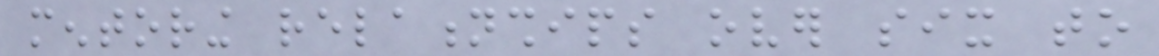mentoring relationships over six to
